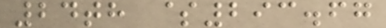24th $293.67
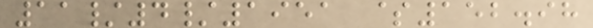11/4/1951 $152.98
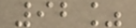92%
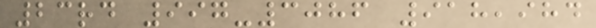23rd 997-3086 918,984
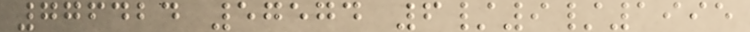776424 57574 6/9/1995
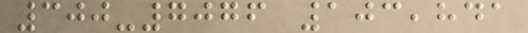300-7076 103,841
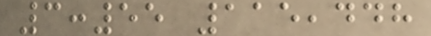3:55 115,448
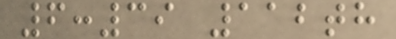6:39 112th
